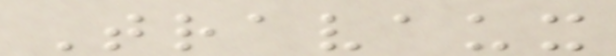Travaux
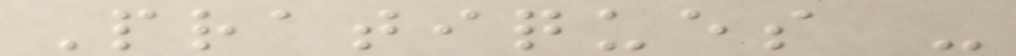Pratiques -
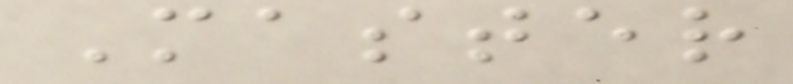Master
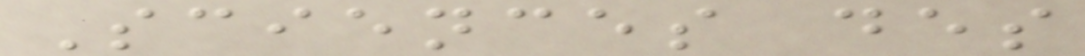Sciences des
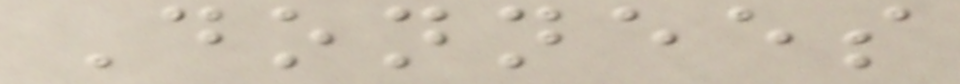Donnees
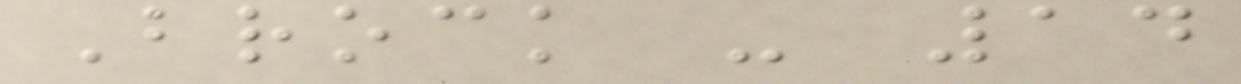Brock - 14
